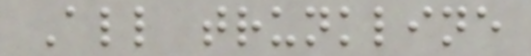All trunkline
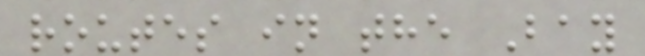routes in the Bay
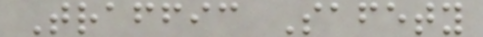Traffic Safety
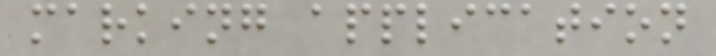marking application
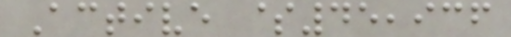Active $45,936
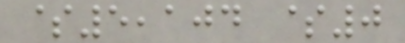$5,104 $0
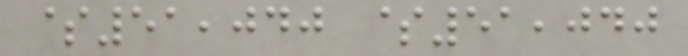$51,040 $51,040
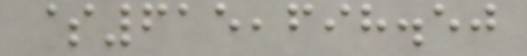$615,698.50
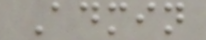Admin
